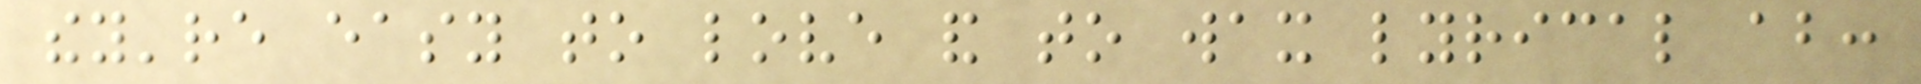they're easy to love and to wax lyrical about:
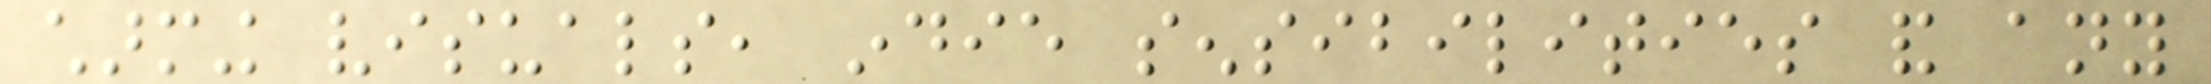charming visuals, indie sensibilities and any
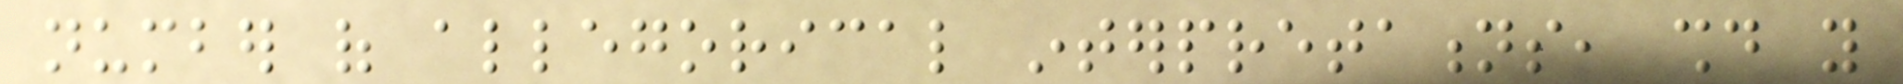number of allegorical interpretations, should you
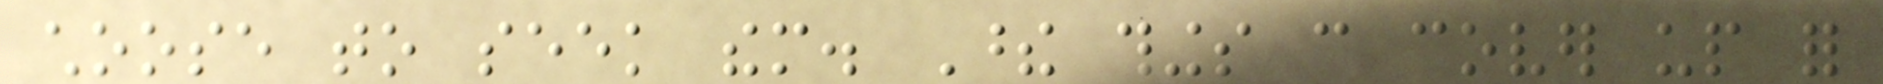choose to seek them. These things can cover up for
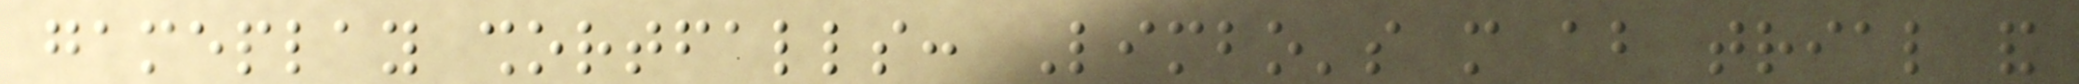gameplay shortfalls: Limbo's more about trial and
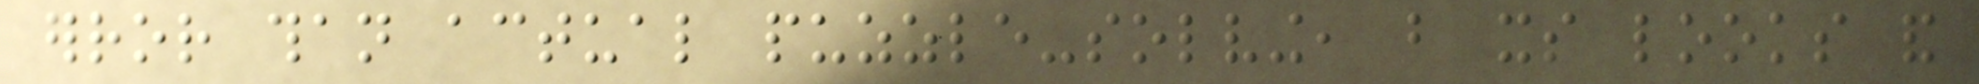error than actual puzzle-solving, but its looks and
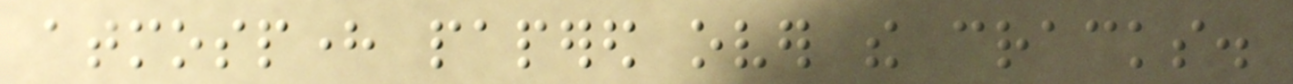atmosphere papered over the cracks.
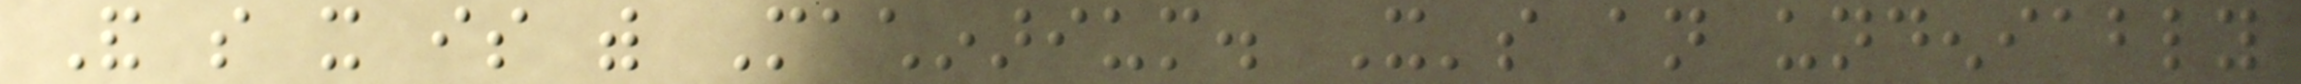And so it is with Machinarium. It's an undeniably
